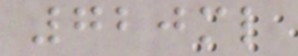720ml
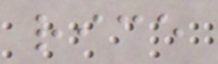rice
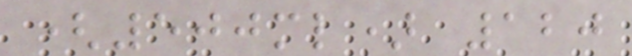(500ml) 120
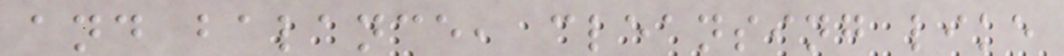and balance, cleansing like
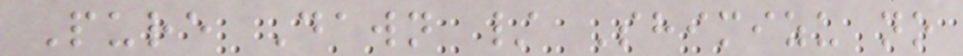Pure Dawn / Shimizu no
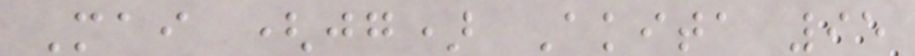Mai (jg) Akita 95
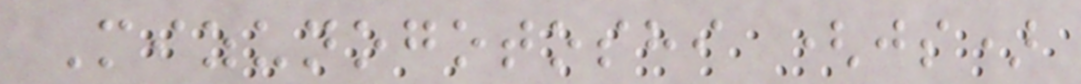Mizunogotoshi (js)
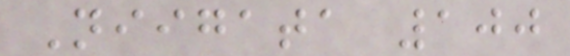Niigata 100
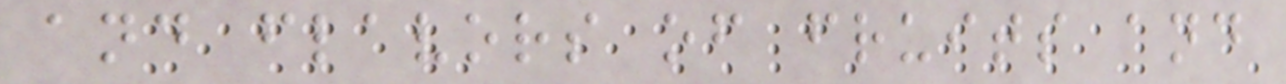and flavors of fruits and
